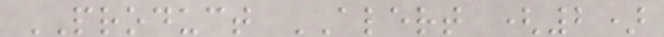PRODUCT ALERT (2)
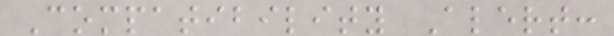Compatibility Alert:
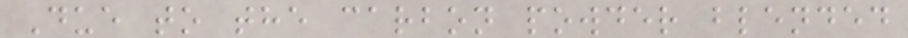Due to the carbon powder blended
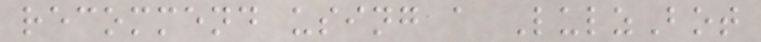recommend using a LulzBot
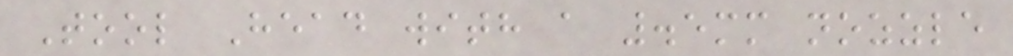Tool Head with a .5mm nozzle
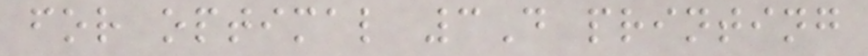for optimal 3D printing
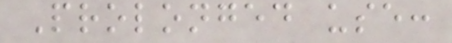Prolonged use:
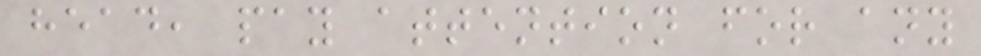head, pay attention for any
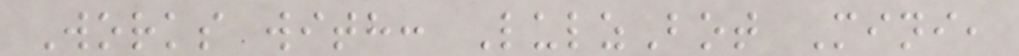Works with: LulzBot Mini,
